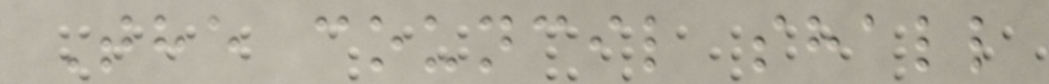The council shall
